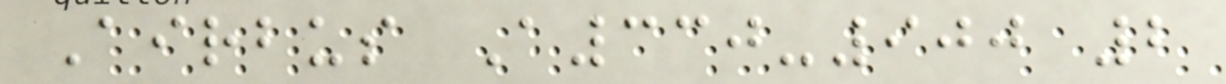Airbus A330-900 2
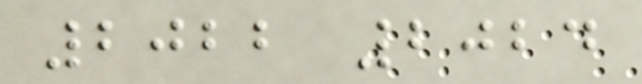2022 2024
